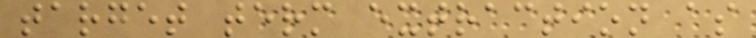target term extraction as
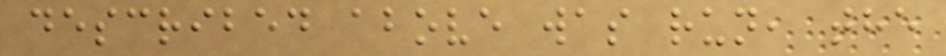described above was run, the
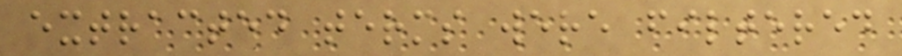extracted terms were filtered
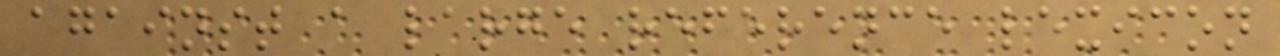against a large reference lexicon
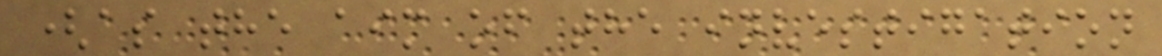(as the aim of the investigation
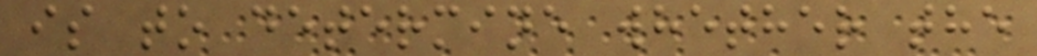is to determine whether the
